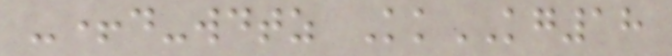-+d-wdtz KkKG18
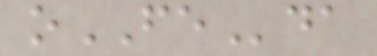oFEda
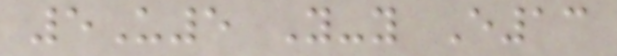5U5 Y-y E13
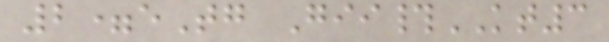2=eTg Gii#KT3
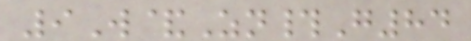9W&Zn#G84
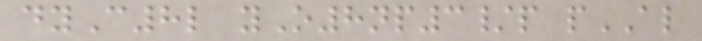dyC8l yO8np3/p pAL
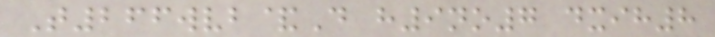T266wvb&D h9no7 dxih8
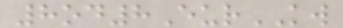8od8EurKW
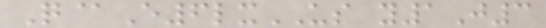Q@E6lxUS y1J3
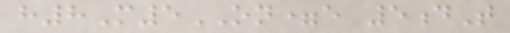h8M5ON=e 5dT
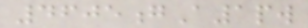4605gA1pw
